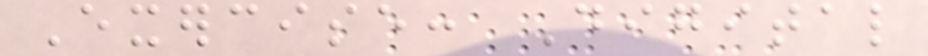Exercise: Digital
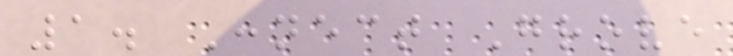1. Connect Grove
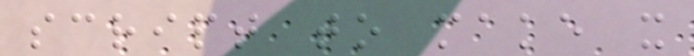script to make it
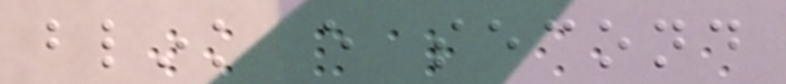blink every second
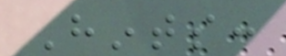Hints:
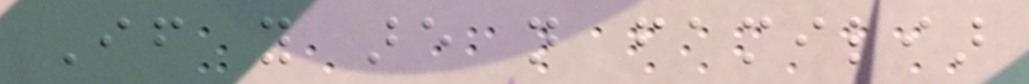If you are not familiar
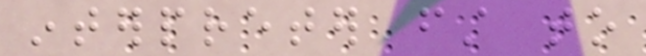interpreter first to
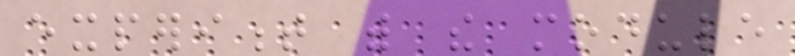experiment with the module
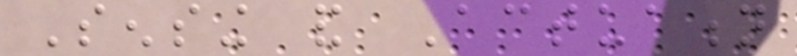Sensing and Actuation
